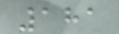181
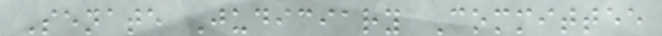Senate Judiciary Committee
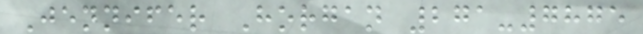Jennifer Horgan 271-7875
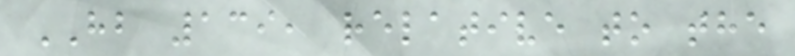HB 139, relative to the
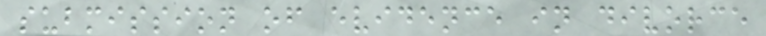submission of evidence in divorce
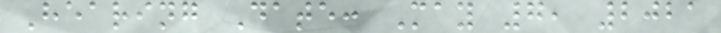Hearing Date: May 7, 2021
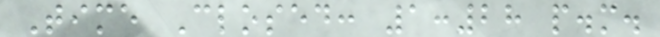Time Closed: 1:28 p.m.
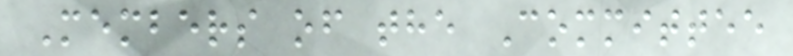Members of the Committee
